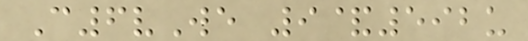C6vWe 9&592u
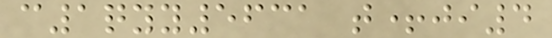c1qyy5631 t+ji4
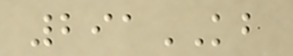291KB
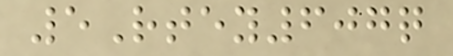5Rtey607q
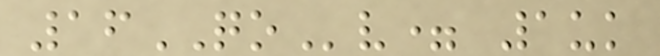16QOv= 1uk
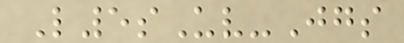L5sUv-Jgs
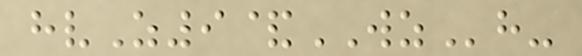hvZ9&WZh-
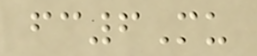fc6Mu
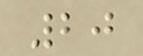20
